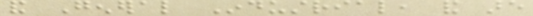and General Industrial, and are
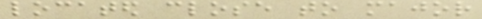located close to major
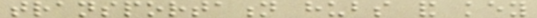transportation hubs and key
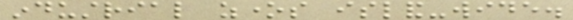industrial zones island-wide.
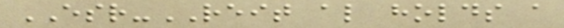ESR-REIT also holds a
